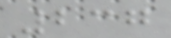237
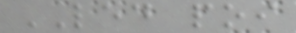LED poi
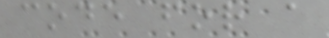code for a
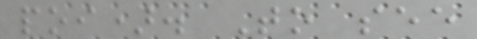poi). To see
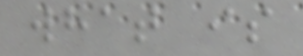what is
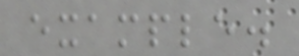example.
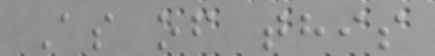As of this
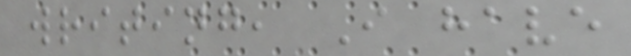writing, I have
